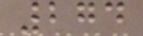274
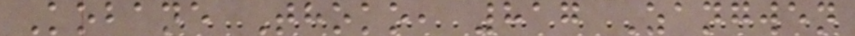Kobane Thoko, 817 Zangwen
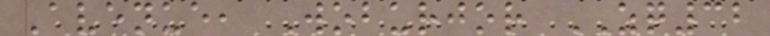Avenue, Woburjor ZQ32
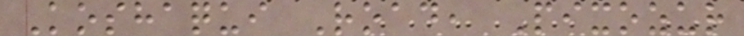Koshaqui Road, Pixozur
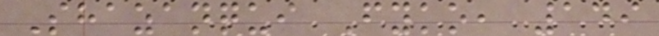Shazanqui Fyko, 149
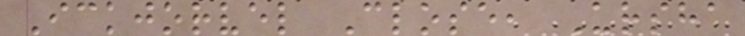Ickjorvel Close, Ursha
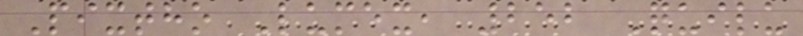Pixtho Lumex, 252 Quilu
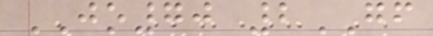JO70 2GF
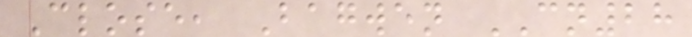Close, Bagwen CN28
